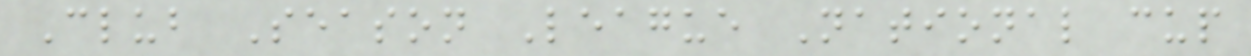Club Season League National cup
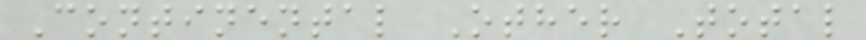Continental Other Total
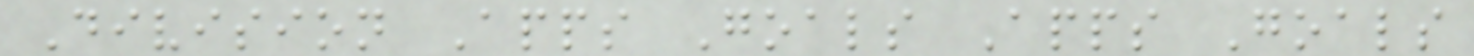Division Apps Goals Apps Goals
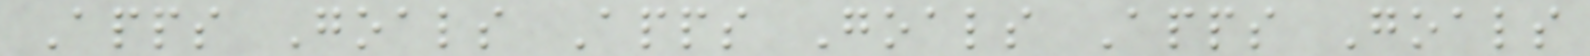Apps Goals Apps Goals Apps Goals
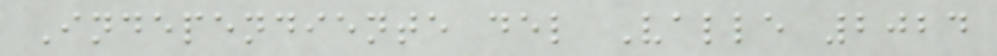Independiente del Valle 2024
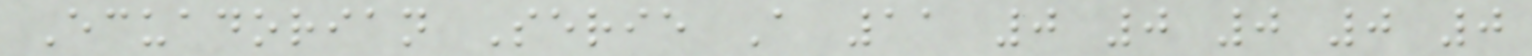Ecuadorian Serie A 11 0 0 0 0 0
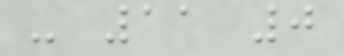- 11 0
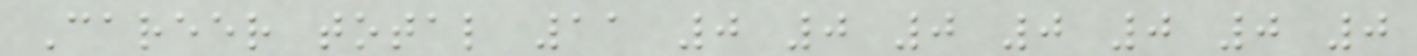Career total 11 0 0 0 0 0 0 0
